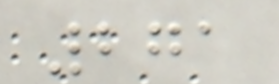271
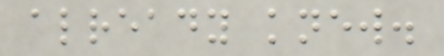already knew.
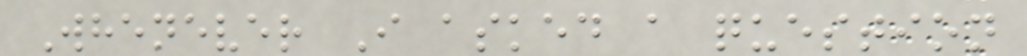Whenever I asked a question
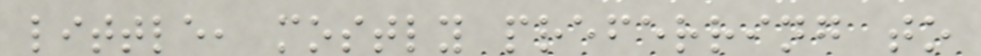little, mostly preferring to
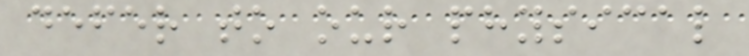defer to our physical
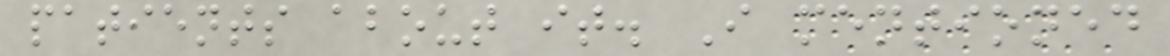patients about it. I mentioned
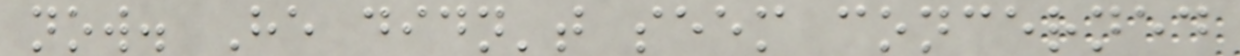now. He didn't seem concerned
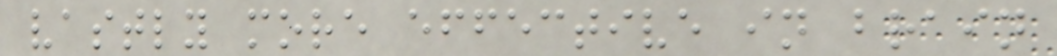vastly more effective in brain
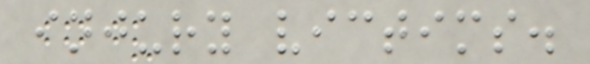injury victims.
